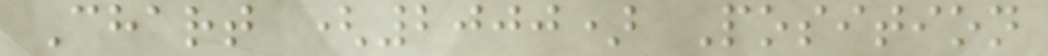Chart (2000) Position
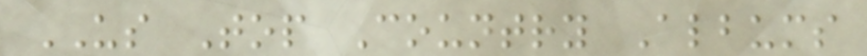US Top Country Albums
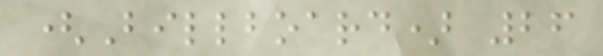(Billboard) 26
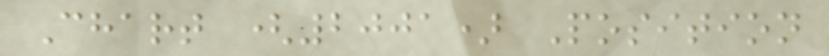Chart (2001) Position
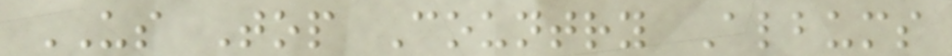US Top Country Albums
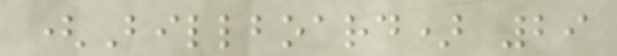(Billboard) 29
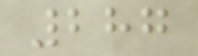287
